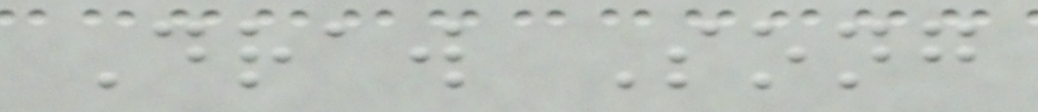Draw Song
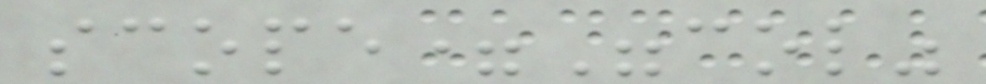scope="col"
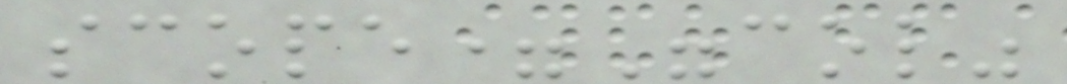scope="col"
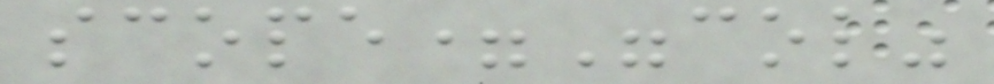scope="col"
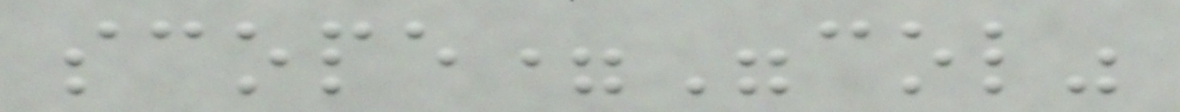scope="col"
